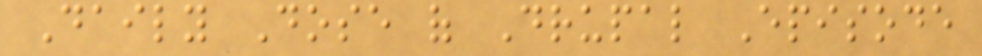Daily Dose of Drupal Episode
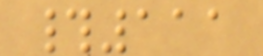#111
